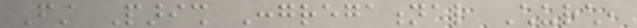First Parish Congregational Church,
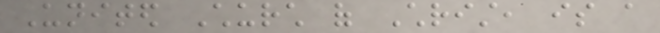United Church of Christ, is a
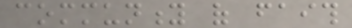community of faith
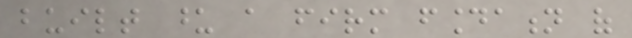built upon a firm foundation of
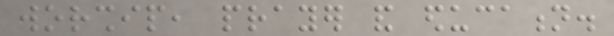worship, prayer and education.
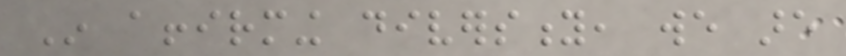In affirming diversity, we are
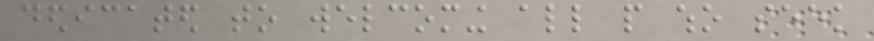dedicated to welcoming all people who seek
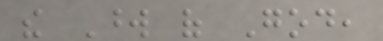the Word of God,
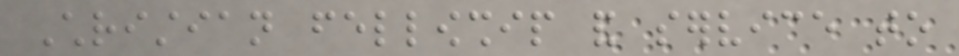Christian fellowship and service to
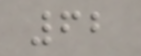62
